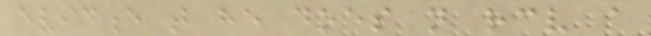evidence that he does not receive a
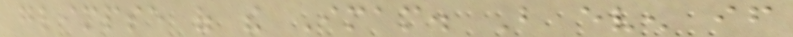glimpse of the Imam. But even if
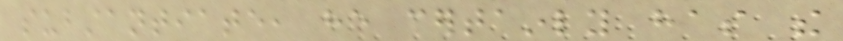substantiate, he certainly has the
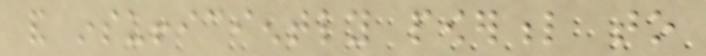and insufficiently powerful to
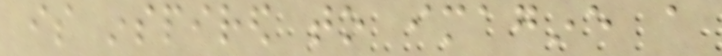is inspired to imagine a
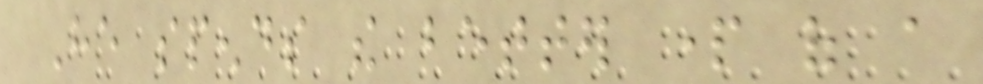He spends the better part of a
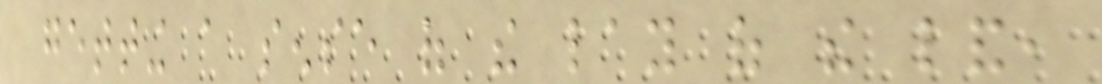getting a sense of the lay of the land,
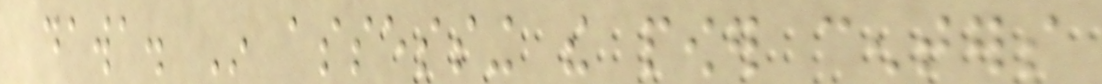dawa. In assessing the power centers
